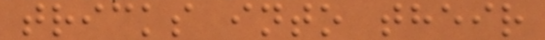tricks into their
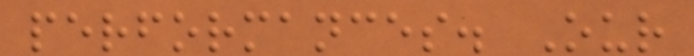performances. Our
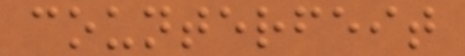counterfeit
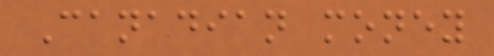Canadian money
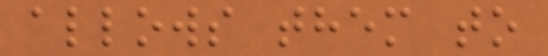allows them to
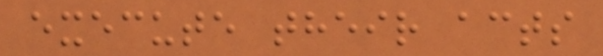execute their acts
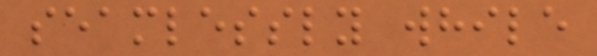seamlessly while
